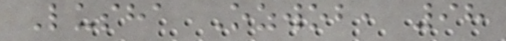Lusha Ozwob, 98
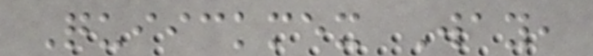Quiickmex Way,
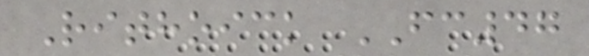Rithoick FC47
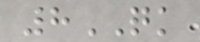8QK
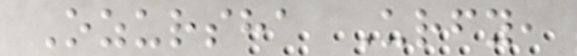Ozursha Urfy,
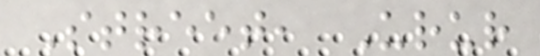Street, Urur
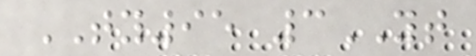TY95 3YT
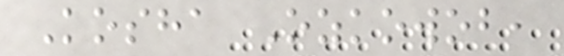Kosha Ozkowob,
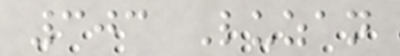303 Luzan
